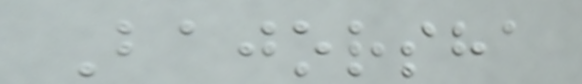Bajorsha
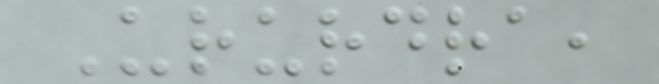Ururdra,
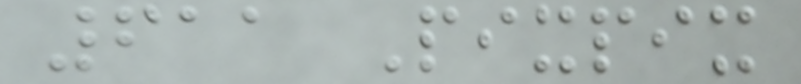611 Pixpix
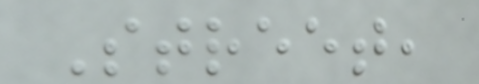Street,
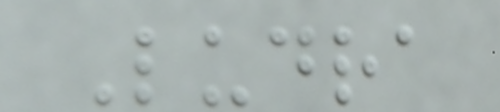Ludra
